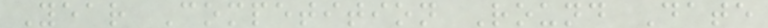Year Competition Round Date
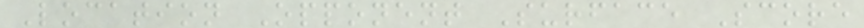Location Opponent Surface Score
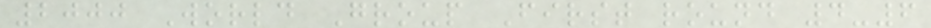2000 World Group First round 4-6
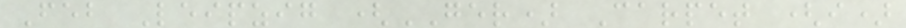Feb Leipzig (GER) Carpet (i)
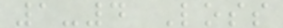1-4 Loss
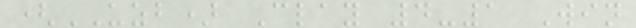(UZB) Clay 4-1 Win
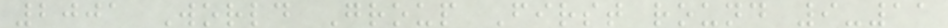2001 World Group First round 9-11
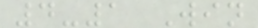4-1 Win
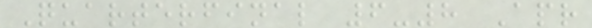Quarterfinal 6-8 Apr
